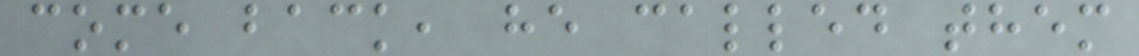come back, he called them
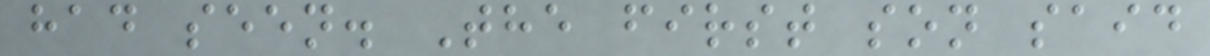had seen. The first son said
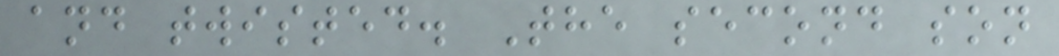and twisted. The second son
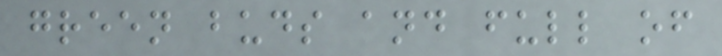green buds and full of
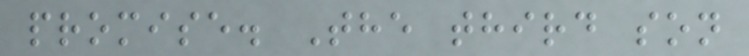promise. The third son
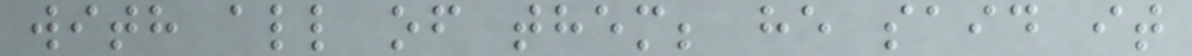with all of them; he said it
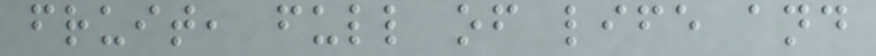fruit, full of life and
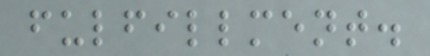fulfillment.
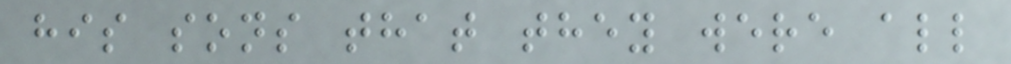his sons that they were all
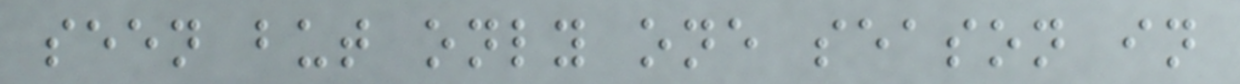seen but only one season in
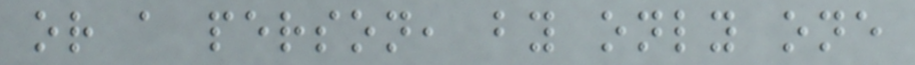or a person, by only one
